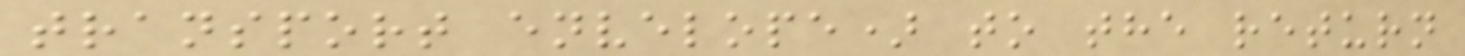transport envelope) to the return
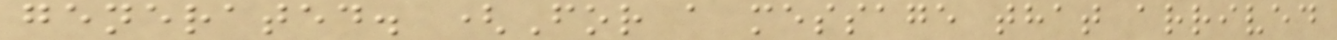generated. (For a message that arrived
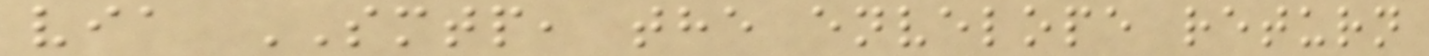via SMTP, the envelope return
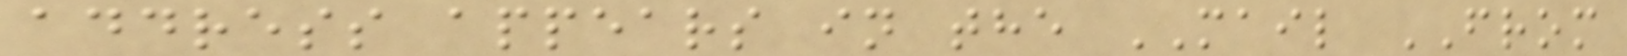address appears in the MAIL FROM
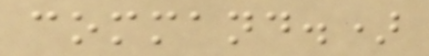command.)
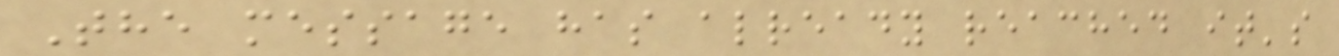The message has already reached it's
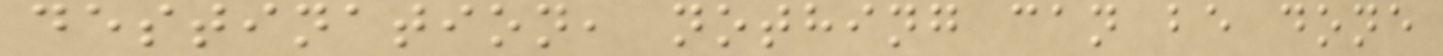destination, nothing can be done
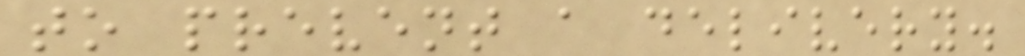to prevent a delivery.
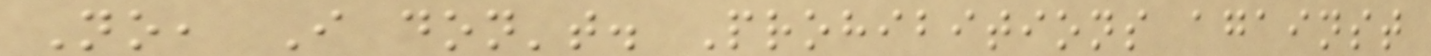No, I don't. Prohibitions against
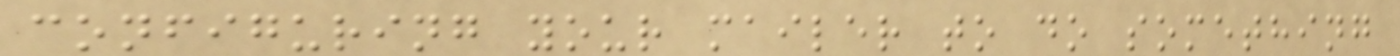configuring your mailer to do something
